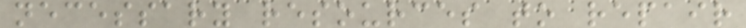necessary resources to repair
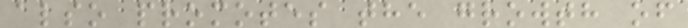also promotes the growth of
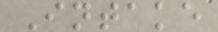Intake
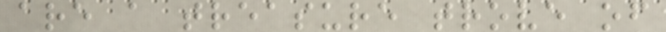are a treasure trove of
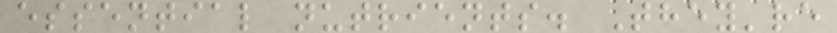essential nutrients. They're
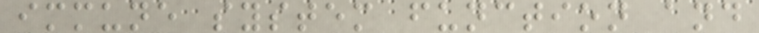immune system function and
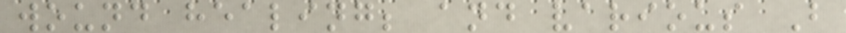wound healing; and various B
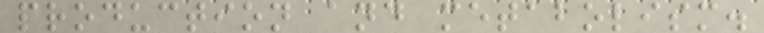production and metabolism.
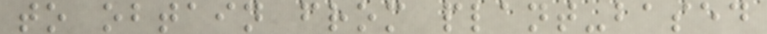to obtain from plant-based
